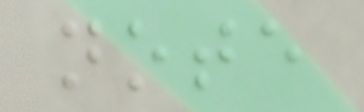note
